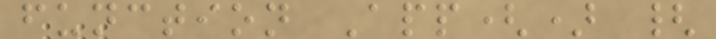function App() {
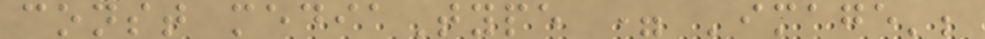const mediaType = 'image';
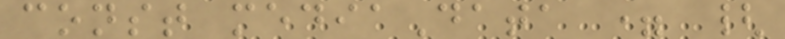const mediaData = {
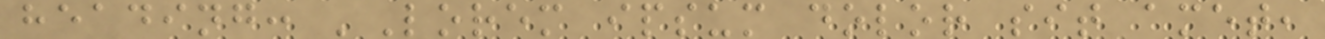heading: 'Lorem ipsum dolor sit amet,
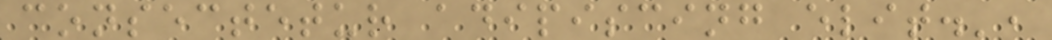consectetur adipiscing elit.',
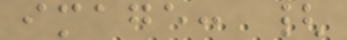image: {
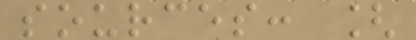sources: [
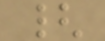{
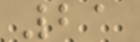21
